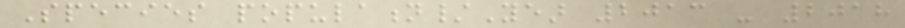Species population/Year 2013 - 2018
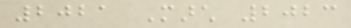2021 March 2023
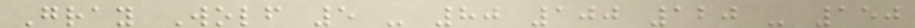Gray Wolf 5 - 80 100 120 - 150
